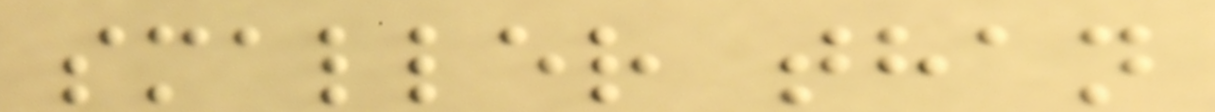smaller than
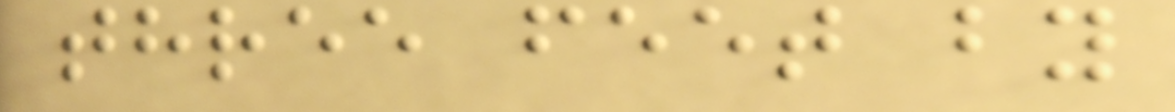three feet by
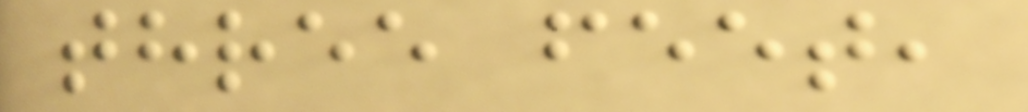three feet,
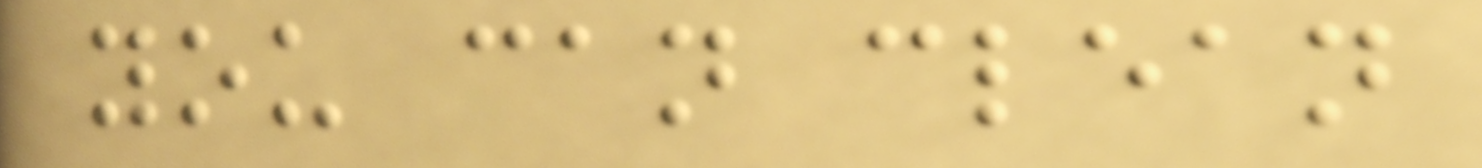you can clean
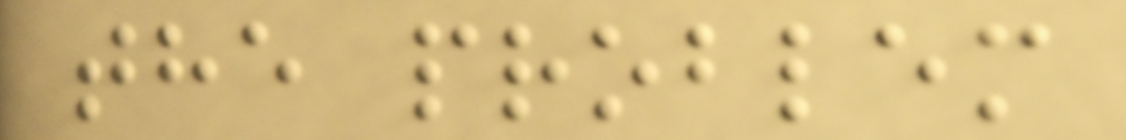the problem
